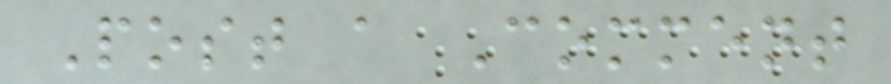Post a Comment
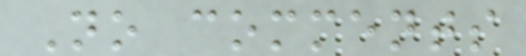No comments
